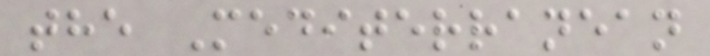the Mediterranean
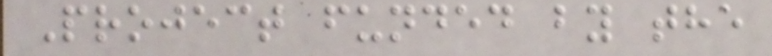Project funded by the
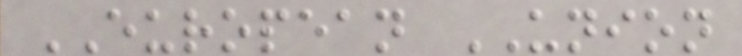EUROPEAN UNION
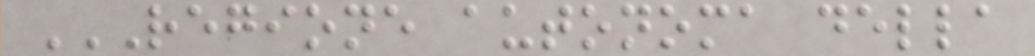REGIONE AUTONOMA DELLA
